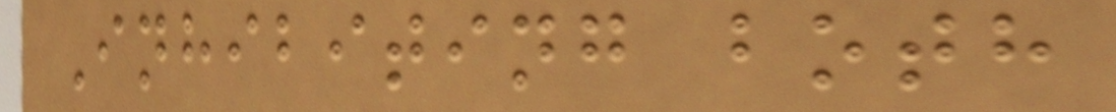Inhibiting both
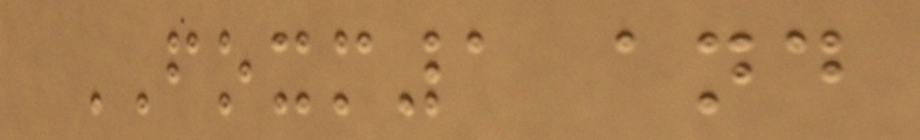FOXM1 and
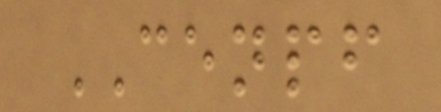CENPF
